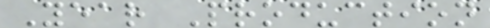Year Production
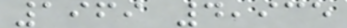1969 4,935
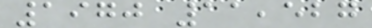1970 11,527
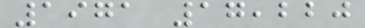1971 17,220
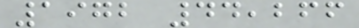1972 44,266
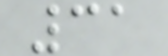31
